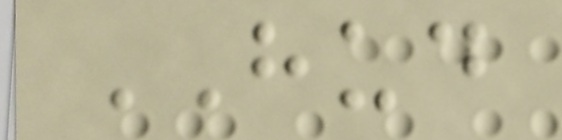HUD
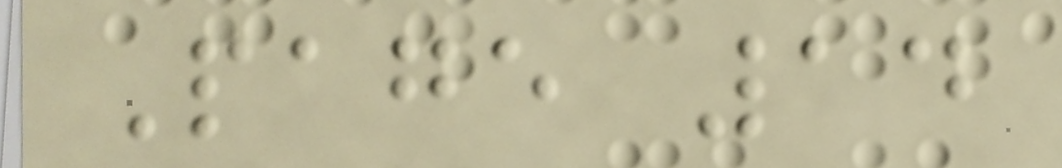Page 14
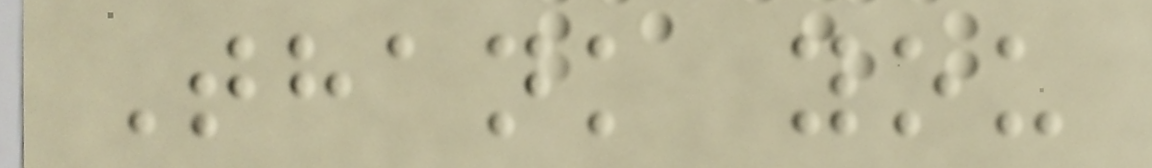Thank you
